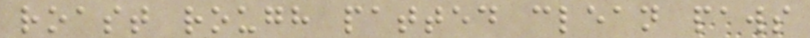roast rough patted clean paws
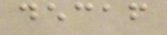decaf
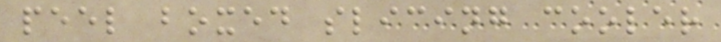peel boxed slicing cooler
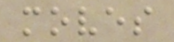moves
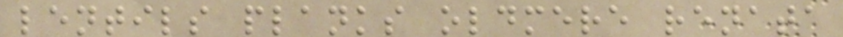lentils planks oldmere renata
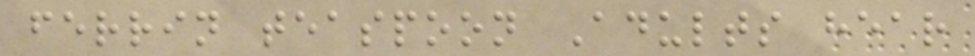ferrin teaspoon Adults hear
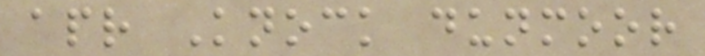apr Knock dunmoor
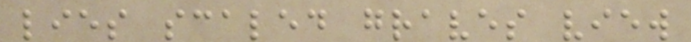lies scaled graves view
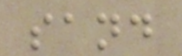sand
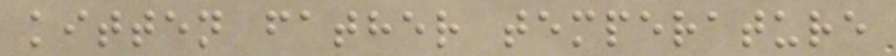kitten father temperature
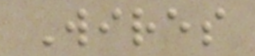Wires
